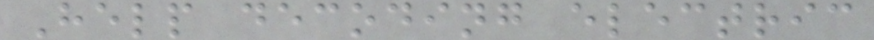Help decoding electric
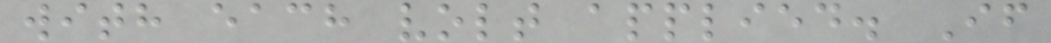with each volt applied. If
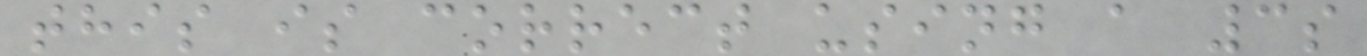this is correct using a 3s
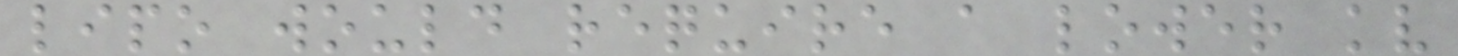lipo would require a lower kv
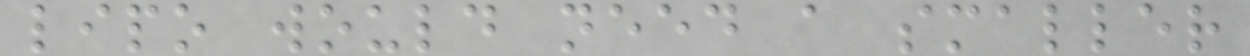lipo would need a smaller
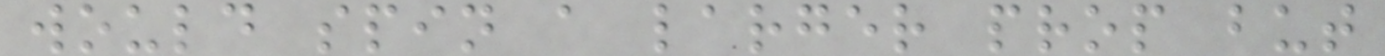would spin a larger prop but
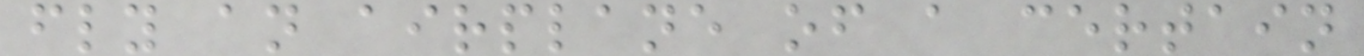fly an airplane of a certain
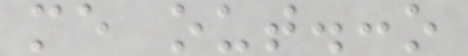me out.:o
